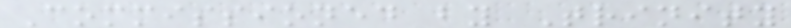Commissioned by Trinity
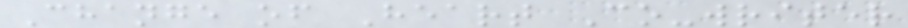Change of Heart Co-writer
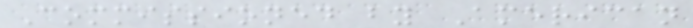Commissioned by American
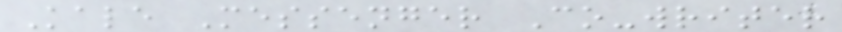Kale Messenger Co-writer
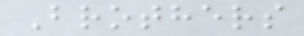Brothers
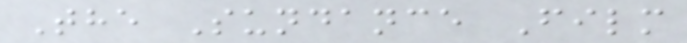The Sundance Film
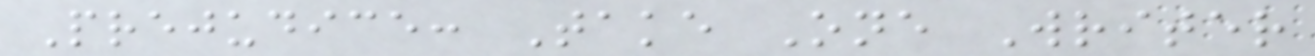Prejudice: Take One Writer
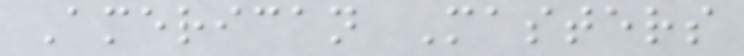American Masters
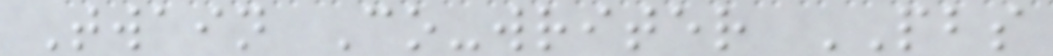Twain Co-writer PBS
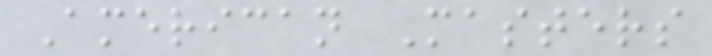American Masters
